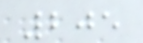205
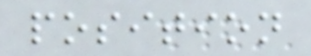position
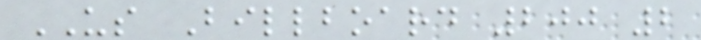US Billboard 200 2
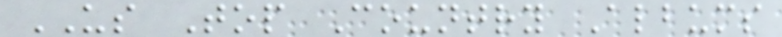US Top Country Albums
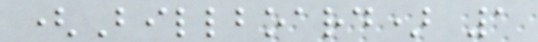(Billboard) 1
